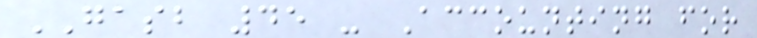GASB 45 - Accounting for
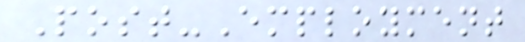Post-Employment
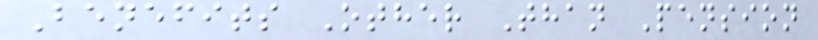Benefits Other Than Pension
